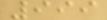999
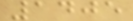1405
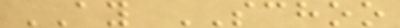AY SCHOO
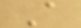A
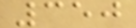350
